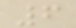6
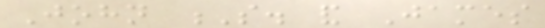John S. and James
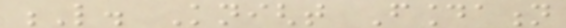L. Knight Foundation
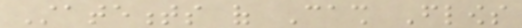Statements of Cash Flows
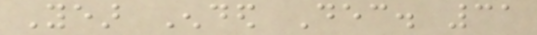Year Ended Dec. 31
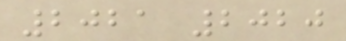2021 2020
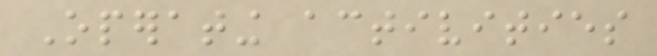Operating activities
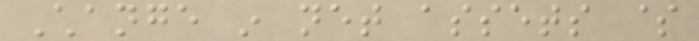Change in net assets $
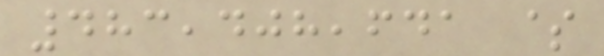483,408,641 $
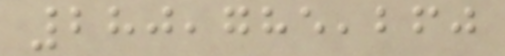280,785,260
